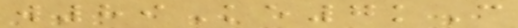w89Ke7kC
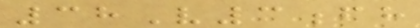38V3fh
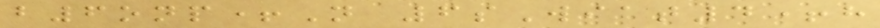b6onp+N 6sWiat4+h
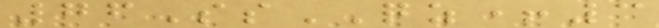76SsQZ+3
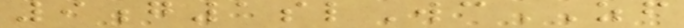9g1slWcZF
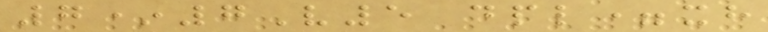7*7V5 dpl=xh
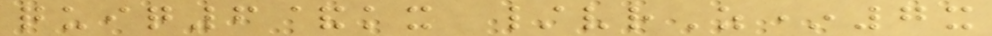quiq6&kx /vrZ*7x
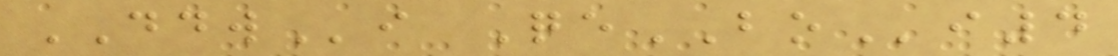DDWi QeBOi4
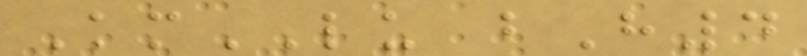KmLU bH4
